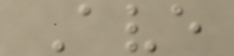Ave
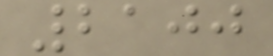2100
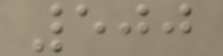500
